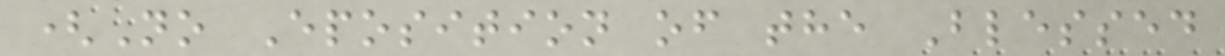(No Eposition of the Blessed
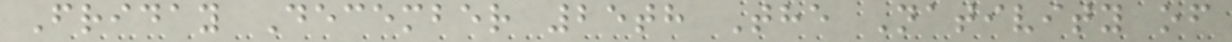Friday December 25th The Nativity of
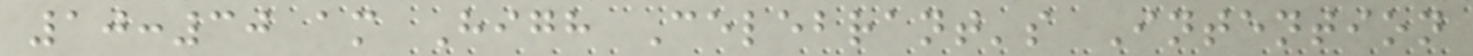10:30 am High Celebrant's Intention
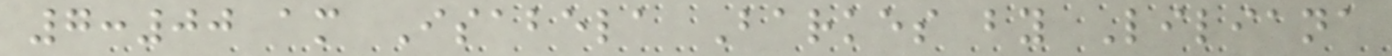7:00 am Isabela Barkes by Liliana
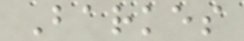Barkes
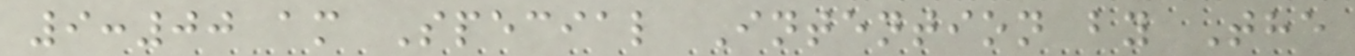9:00 am Special Intention by The
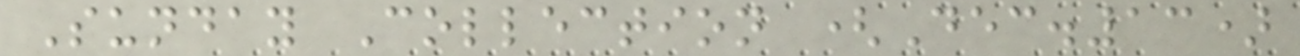Sunday Collection (Dec.13)
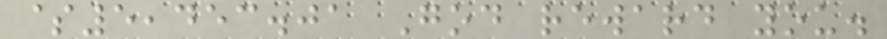$5,453.01 God reward you.
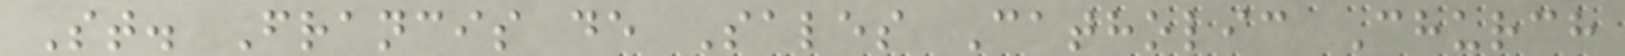St. Francis de Sales Catholic Church
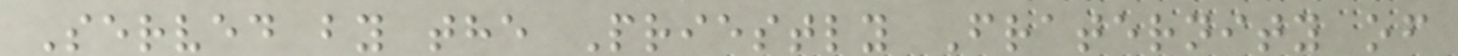Served by the Priestly Fraternity of
